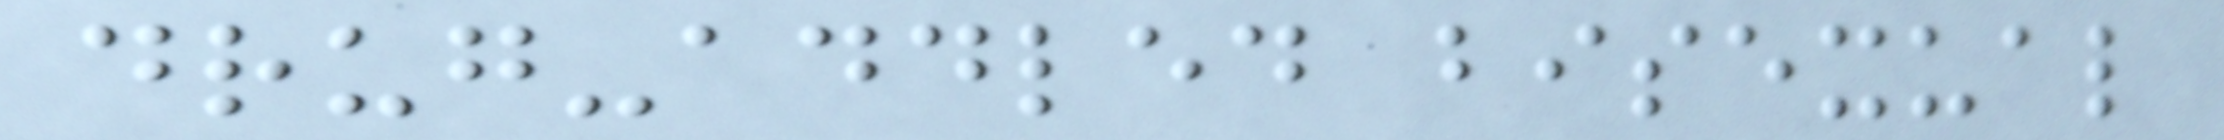drug-addled bisexual
